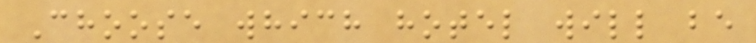Choose which hotel will be
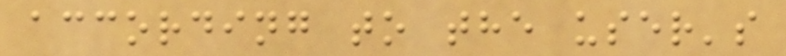according to the user's
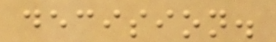decision.
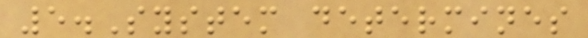5.System determines
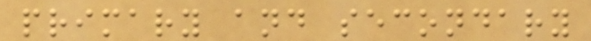primary and secondary
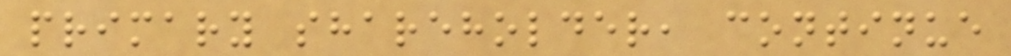primary shareholder, continue
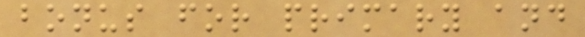bonus for primary and
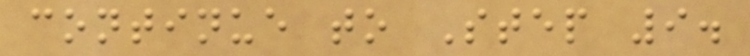continue to Step 9.
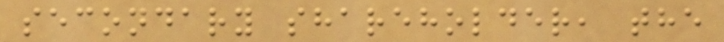secondary shareholder, the
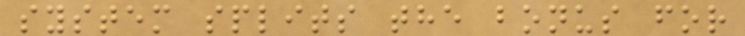system splits the bonus for
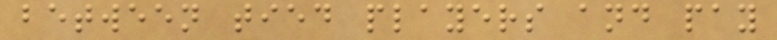between tied players and pay
